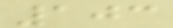103
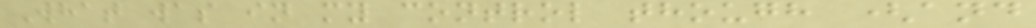What was in my control though (and
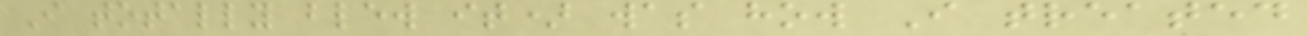I totally blew it) was how I treated
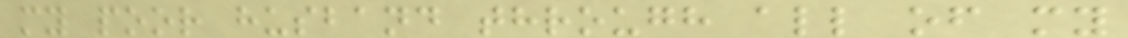my poor husband through all of my
